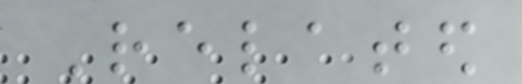Related
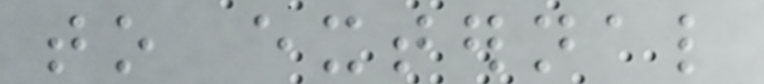to external
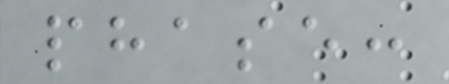phase:
